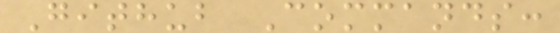Github Commands:
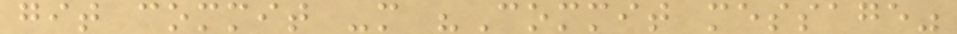git commit -m "Commit message"
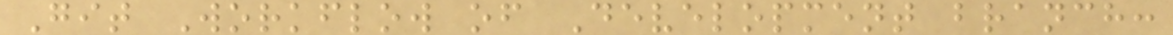Git Workflow of Development branch:
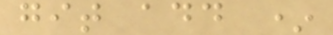git add *
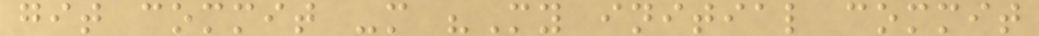git commit -m "My initial commit
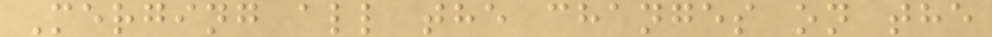Merging all the changes on the
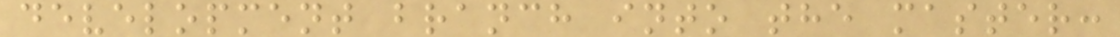development branch into the master:
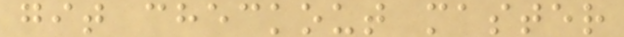git checkout master
